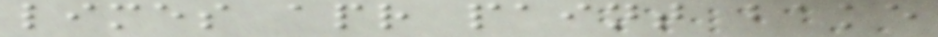limes apr paint bake
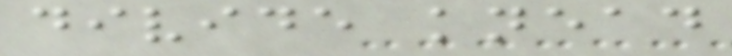divide knead
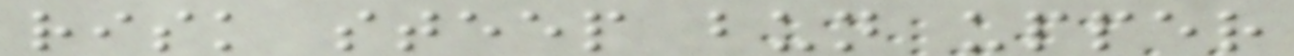risk steep bun upper
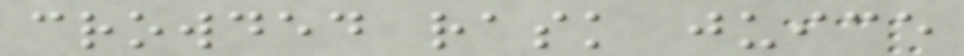crowded rask juice
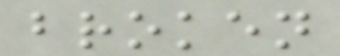broken
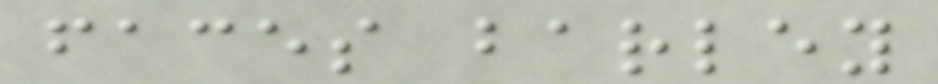faces barley
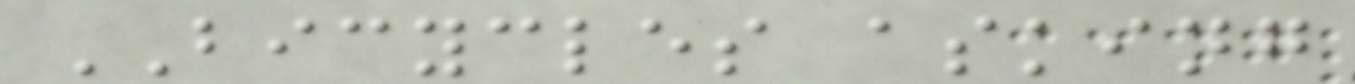BICYCLES asking
